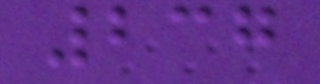237
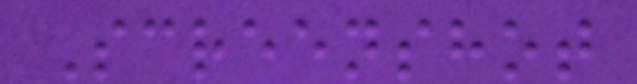Screenshot
